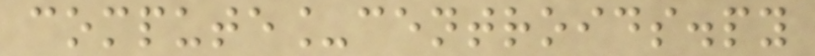compute_centroids.py
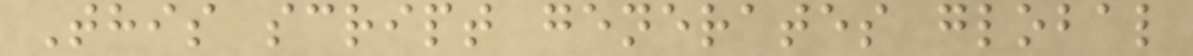This script generates global
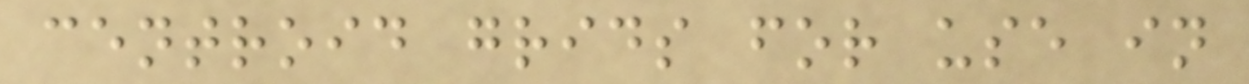centroid grids for use in
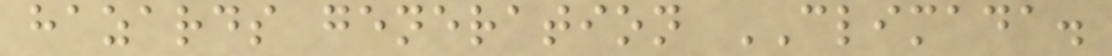hazards generation CLIMADA.
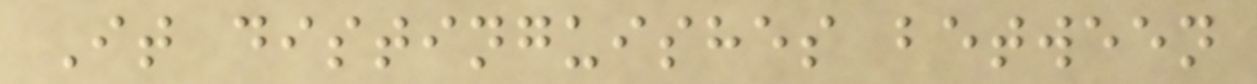It distinguishes between
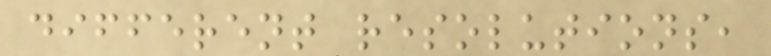different resolutions,
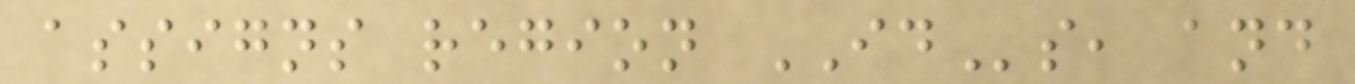assigns region IDs, and
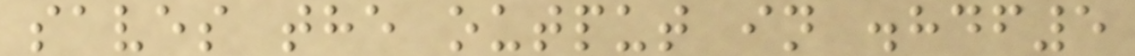saves the output in .hdf5
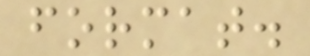format.
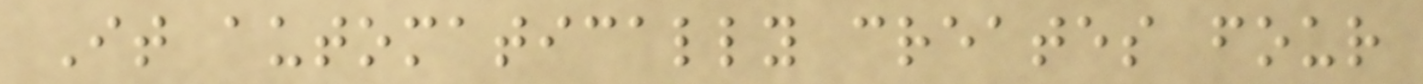It automatically creates four
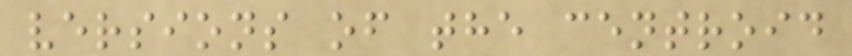versions of the centroid
